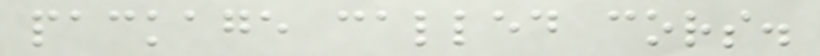package called cors.
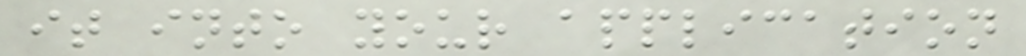it into your application
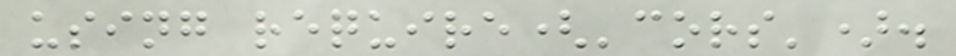using require('cors').
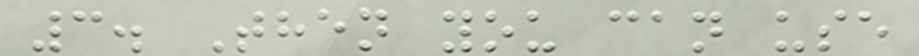3. Then you can use
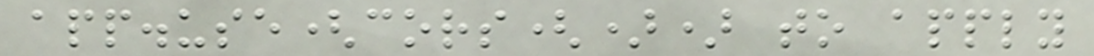app.use(cors()) to apply
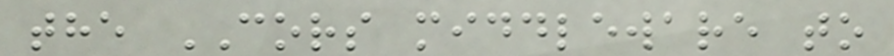the CORS middleware to
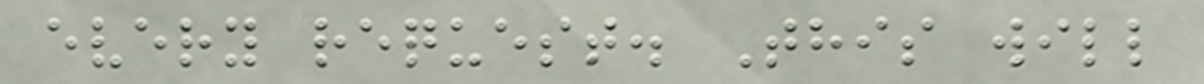every request. This will
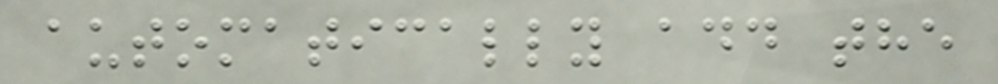automatically add the
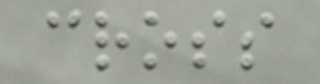cross
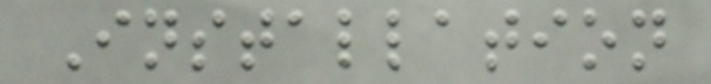Installation
